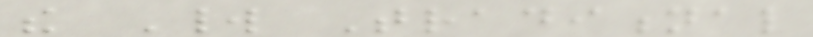the World Traditional
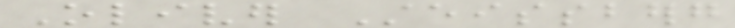Oliver Steissberg
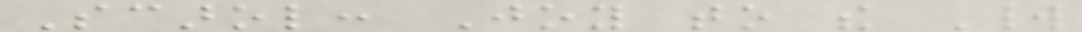Scarol: Joy to the World
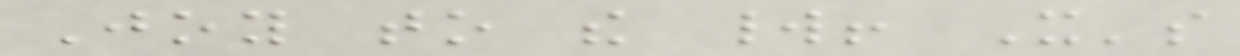Joy to the world! It's
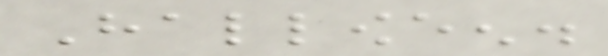Halloween.
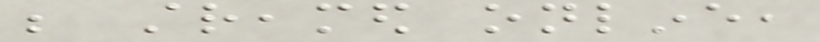be streamed online,
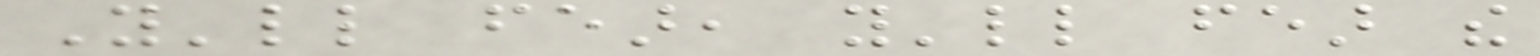You'll fear, you'll fear the
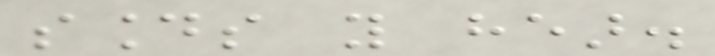sounds you hear.
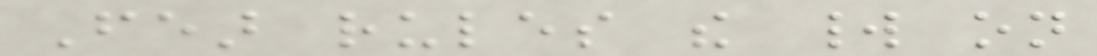Fear rules the world on
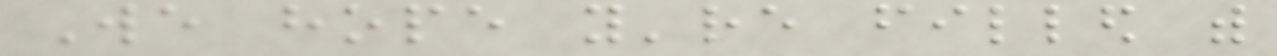We hope you're filled with
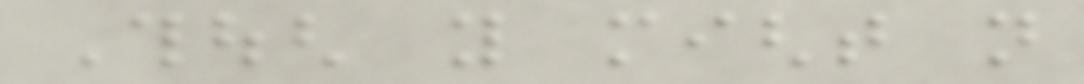Though you might not
